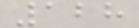128
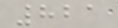821
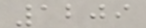1209
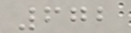672
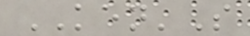KEN'S
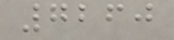7260
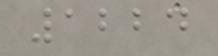1224
